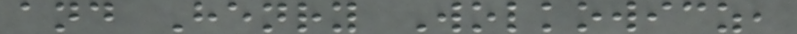and Henry Wolkowicz,
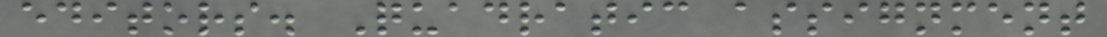editors. Quadratic assignment
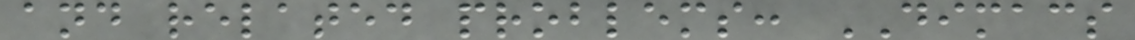and related problems: DIMACS
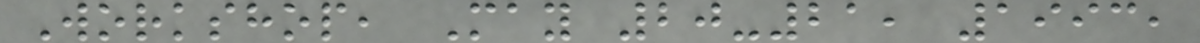Workshop, May 20-21, 1993,
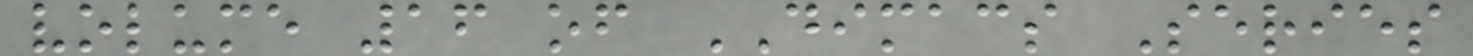volume 16 of DIMACS Series
